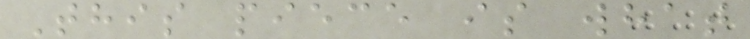This piece is what
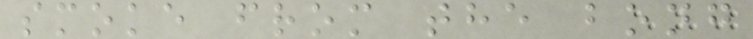smoke from the bong
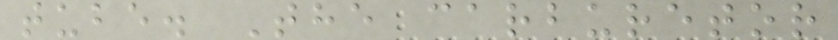tube. The carburetor
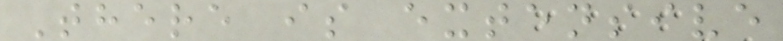There is extensive
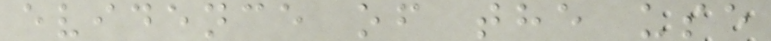evidence of the use
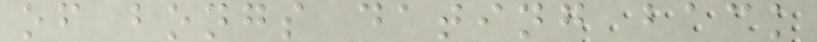of bongs dating back
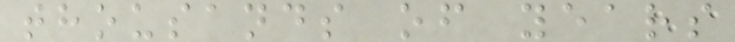thousands of years
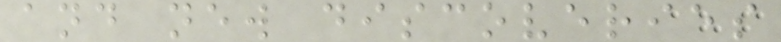and new discoveries
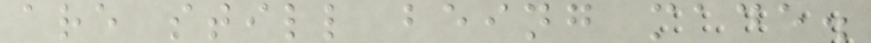are still being made.
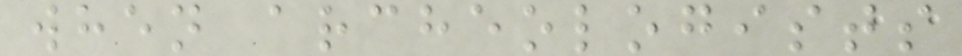when archeologists
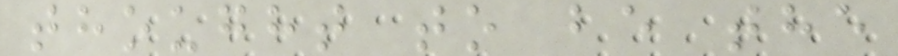thought to be the
